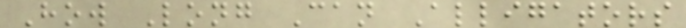How Long Can Alligators
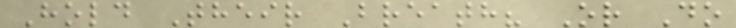Hold Their Breath? Or Do
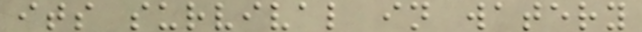its survival in watery
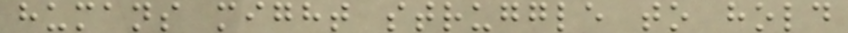humans might struggle to hold
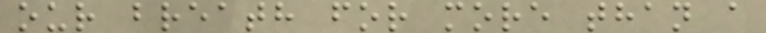our breath for more than a
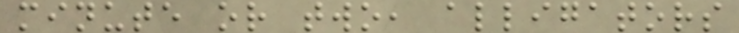minute or two, alligators
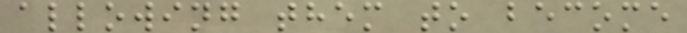allowing them to become
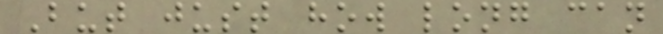But just how long can
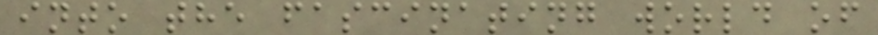into the fascinating world of
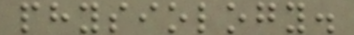physiology.
